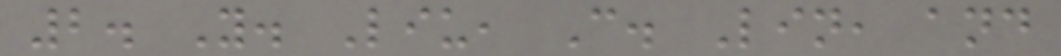2. Y. Liu, C. Lin, and
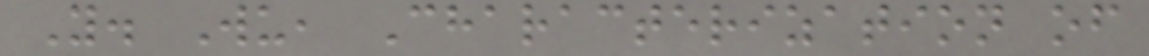Y. Wu, Characterization of
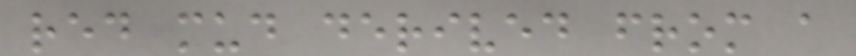red mud derived from a
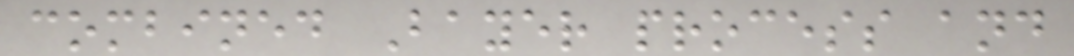combined Bayer process and
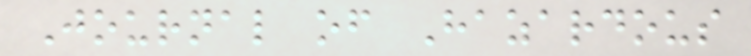Journal of Hazardous
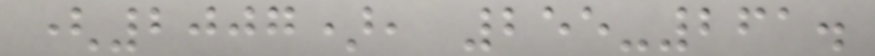(2007), 255-261.
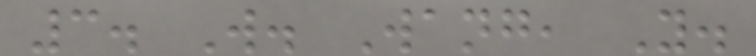3. W. Wang, Y.
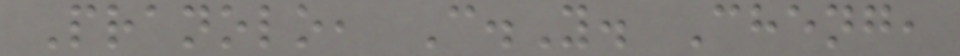Pranolo, C.Y. Cheng,
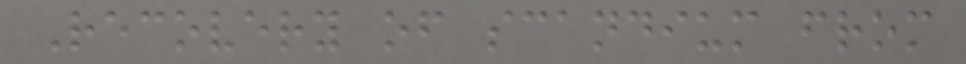Recovery of scandium from
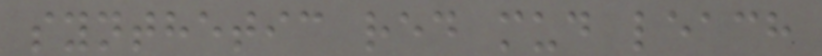synthetic red mud leach
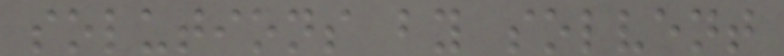solutions by solvent
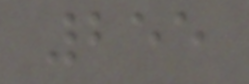255
